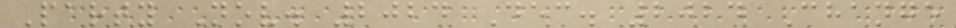Party Nov. 2024 Dec. 2024 Change
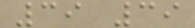39 39
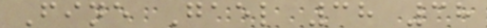Fine Gael 38 38
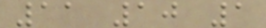11 10 1
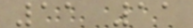11 11
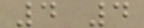4 4
